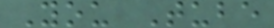You Tube
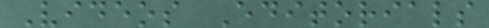Videos Editorials
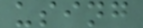using
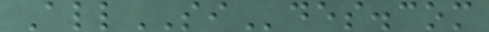AllSIdes.com
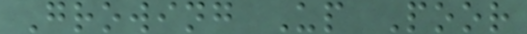Growing Up Poor
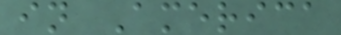in America
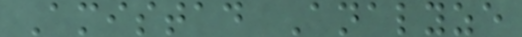Amistad Analyze
